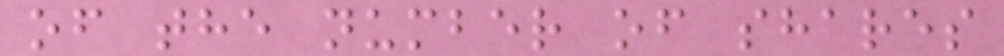of the number of shares
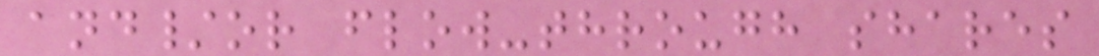and/or flow-through shares
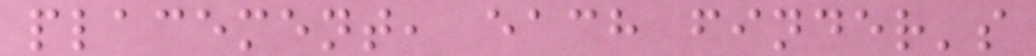placement, each finder's
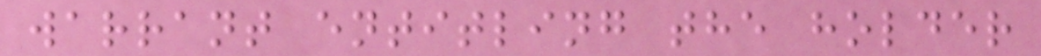warrant entitling the holder
